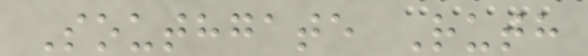Southgate Ruth
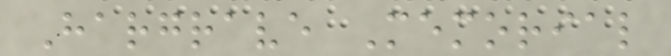Hargrave Memorial
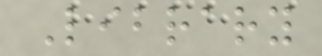Library
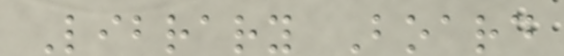Library Board
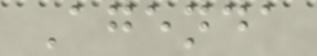Agenda
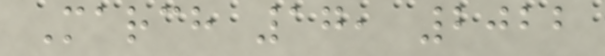March 17, 2022
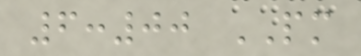6:00 PM
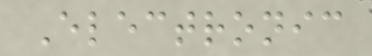Electronic
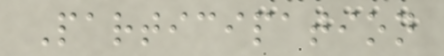Participation
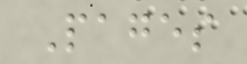Pages
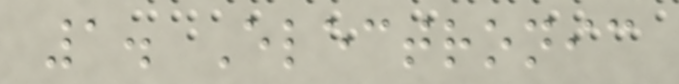1. Electronic
